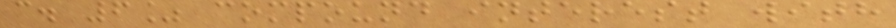c. 6% compound interest with
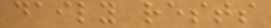daily rests
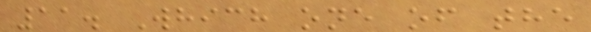11. Which one of the
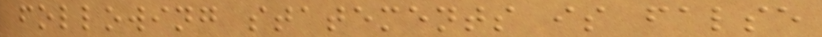following statements is false
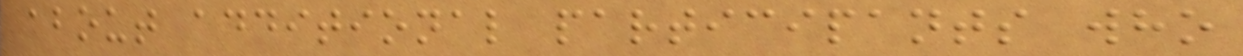about additional participants who
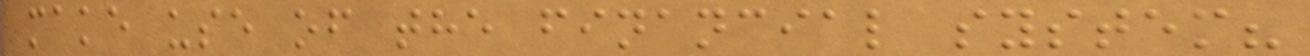make use of the financial system?
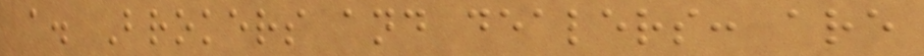a. Brokers and dealers: are
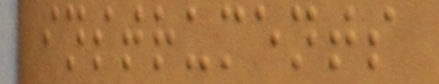instruments
